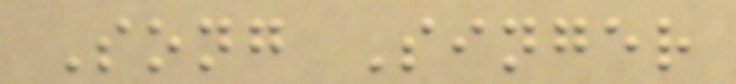Song Singer
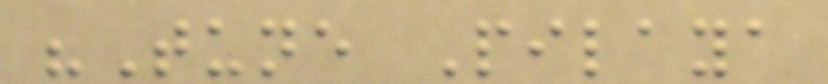"Tune Pilaya
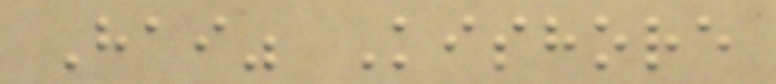Hai" Kishore
